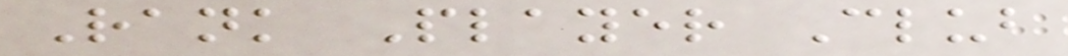Rank Player Club
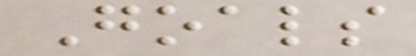Goals
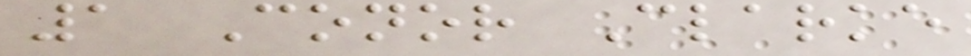1 Conor Clarke
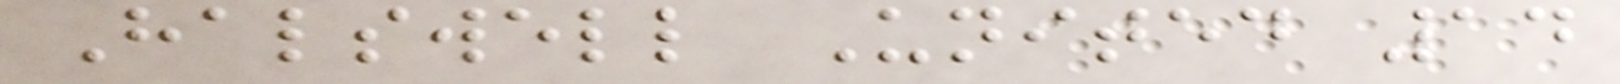Halswell United 14
